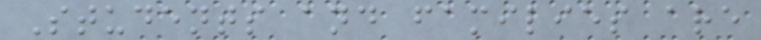Students and families are
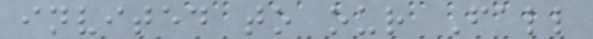invited to our Fall
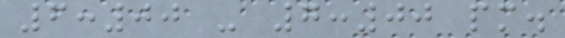6:00 - 7:00 pm.
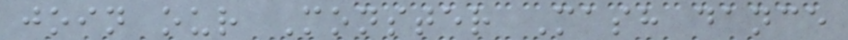join our Monster Mash dance
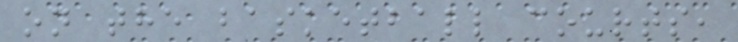on the basketball courts,
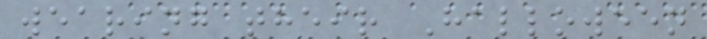wearing their Halloween
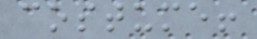costume!
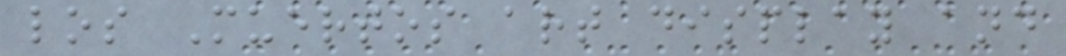los Muertos art display and
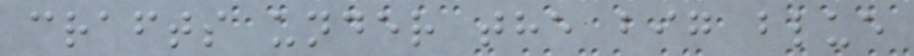crafts under the big blue
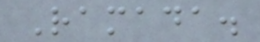Ramada.
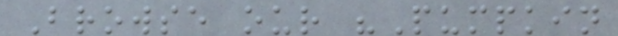Browse our "Pumpkin
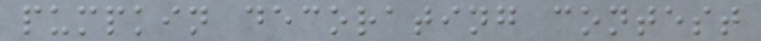pumpkin decorating contest
